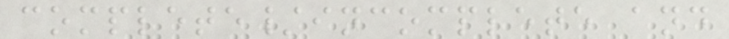complete/incomplete and
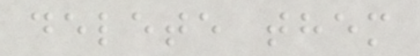delete them
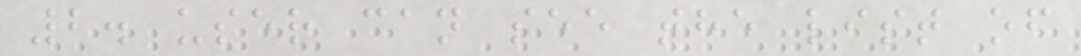2. user can see the list of
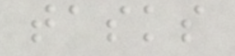tasks
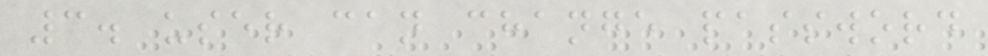3. user can change password
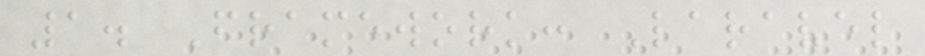1. Framework: Laravel
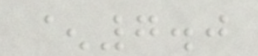^7.0
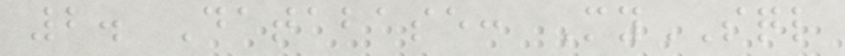2. Database: MySQL
